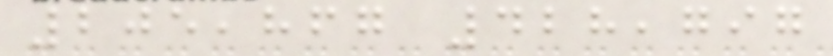205,867 428,797
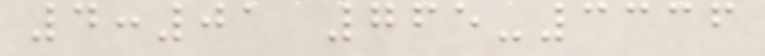4:01 765-3336
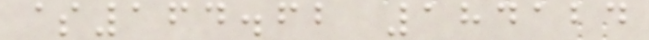$164.62 184124
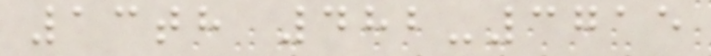13th 482-3715
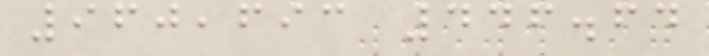960,693 446.64
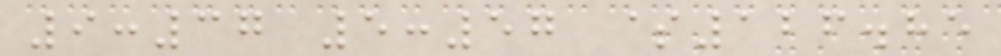9:37 5:57 $126.85
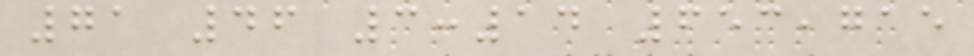71 46 3:14 653,715
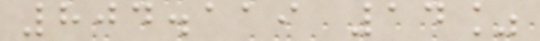804.119 14%
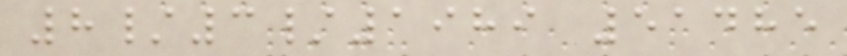8/3/1989 51485
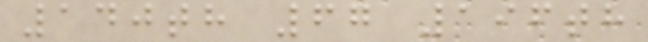140th 67 196th
